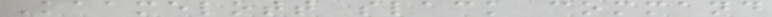Kaamelott slack command
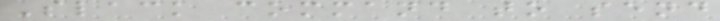Slack command to send
